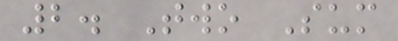2. Two Sum
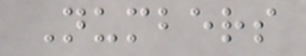Numbers
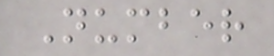Number
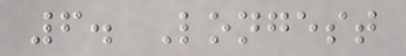6. Longest
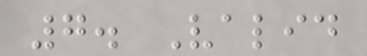7. Valid
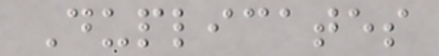Duplicates
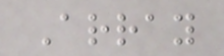Array
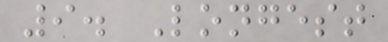9. Longest
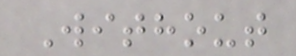Without
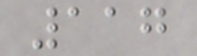117
